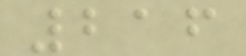216
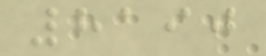8190
